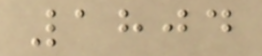1804
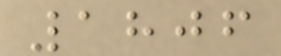1806
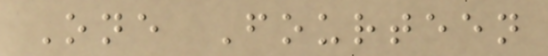One Fourteen
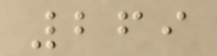269
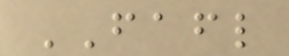FAFL
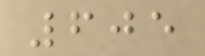605
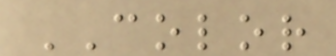COLOR
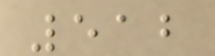512
